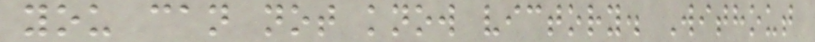you can not know victory. Without
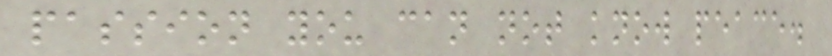passion you can not know peace.
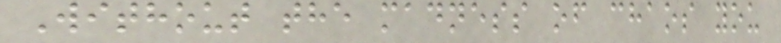Without the madness of chaos you
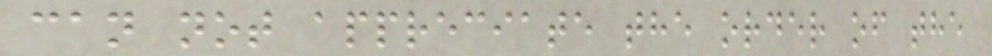can not appreciate the order of the
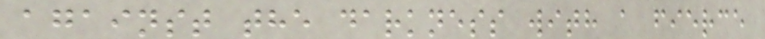against the darkness with a fierce
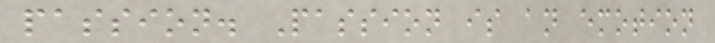passion. Passion is an emotion
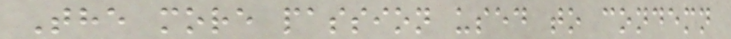The more passion used to condemn
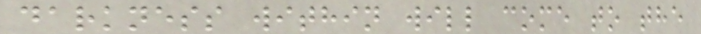darkness within will come to the
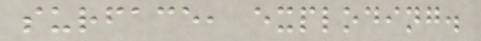surface, exploding.
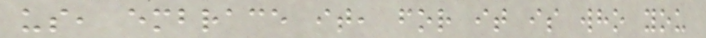us, embrace it, for it is who you
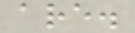are.
